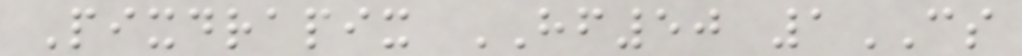Pixdrapix HF50 1CS
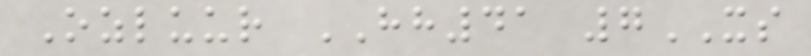Ozluur HH41 7XS
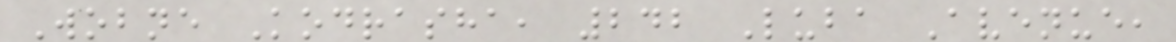Wobne Kodrasha, 242 Luba Avenue,
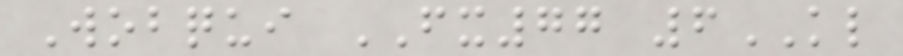Wobqui FX77 6KL
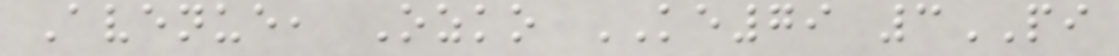Avenue, Ozko KE79 3PI
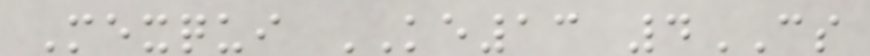Mexqui KE13 4CS
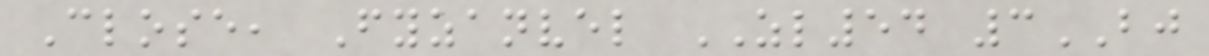Close, Fyzanvel ZL54 3BJ
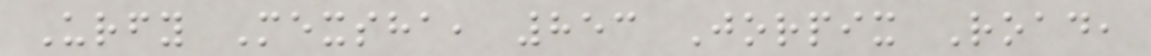Urfy Mexsha, 853 Jorpix Road,
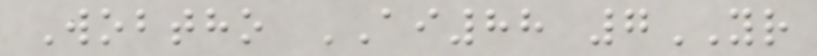Wobtho AI88 7YR
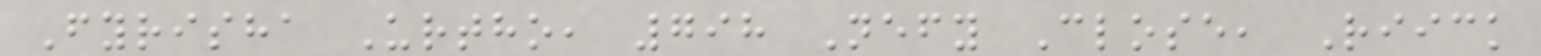Fyrisha Urtho, 798 Nefy Close, Riick
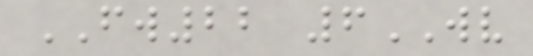FW22 6WV
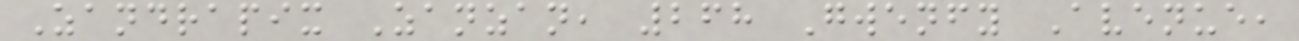Zandrapix Zanzan, 268 Gwenfy Avenue,
